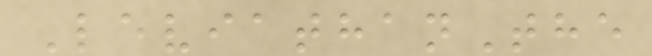LeviathanThe
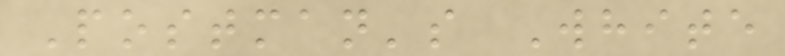Postman's White
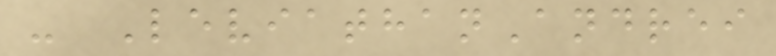- LeviathanAndrei
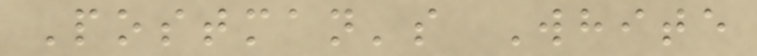Postman's White
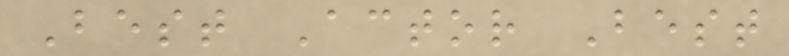Best Actor Best
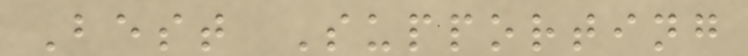Best Supporting
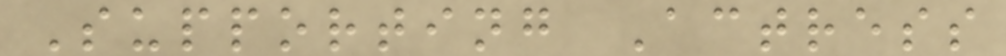Supporting Actress
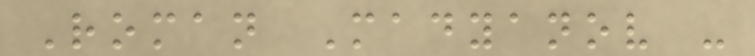Roman Madyanov -
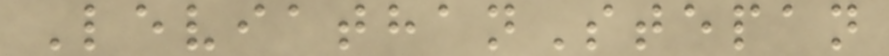LeviathanStepan
